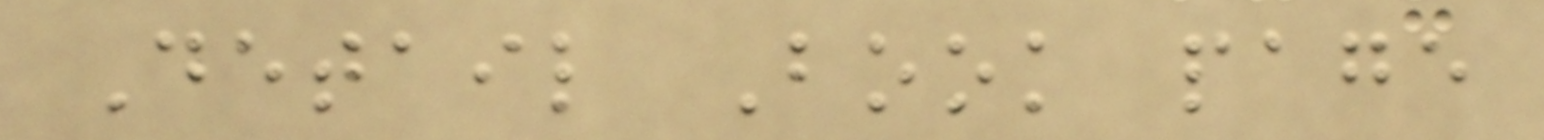Detail Book page
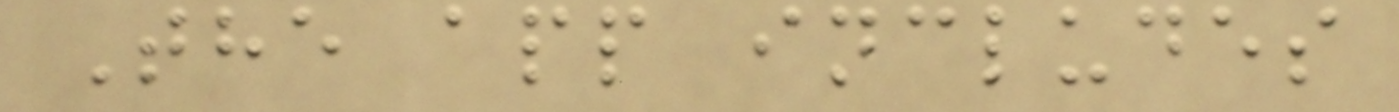The app includes
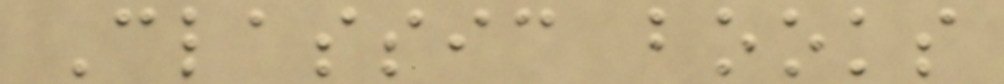Classic books
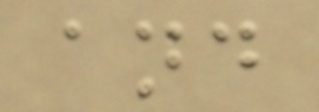and
